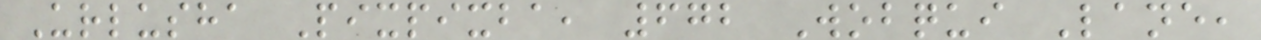Urlusha Pixpixba, 672 Wobqui Lane,
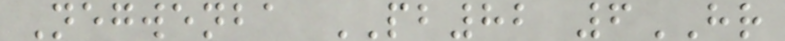Negwenba PB82 6HR
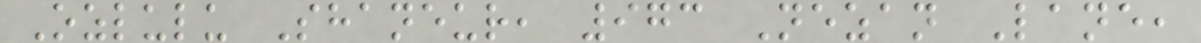Ozlulu Shaneur, 973 Nezan Lane,
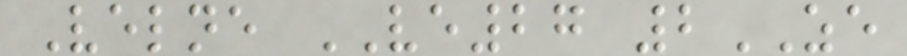Velne VE27 2ZE
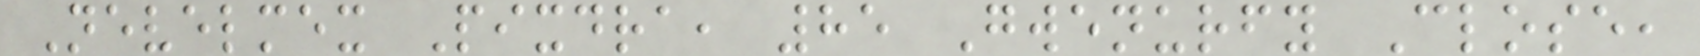Nevelmex Pixdra, 85 Gwenurfy Close,
